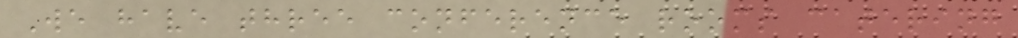We have three conference rooms catering
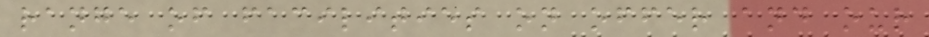range of facilities on offer and our
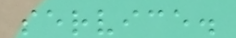service.
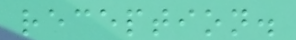reception.
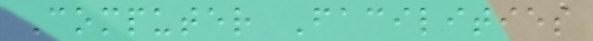Computer Facilities
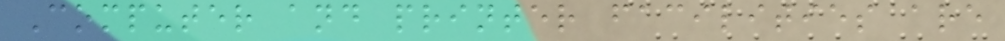Computer and printer facilities are
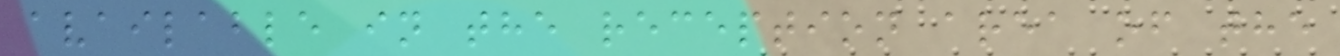available in the reception area of the
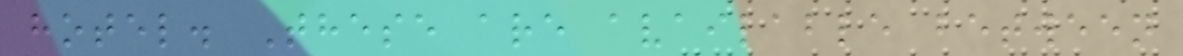hotel. These are available between
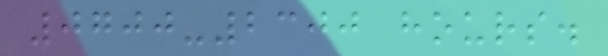0700-2300 hours.
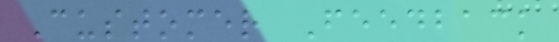Customer Feedback
